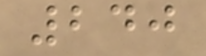240
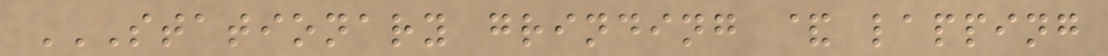STATIONARY GRINDING & LAPPING
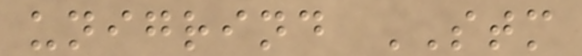unigrind STM
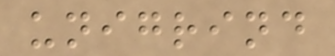unigrind
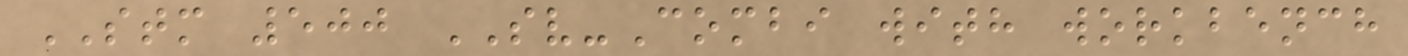STM 500 SV-Combi with workbench
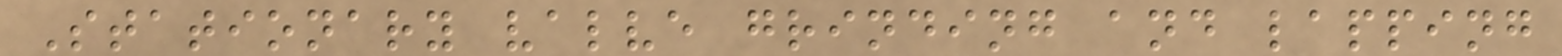Stationary valve grinding and lapping
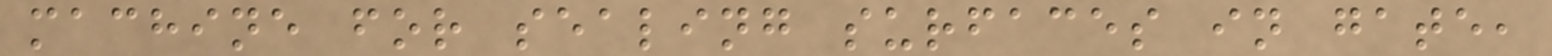machine for sealing surfaces in gate,
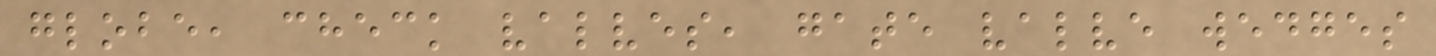globe, check valves, gate valve wedges
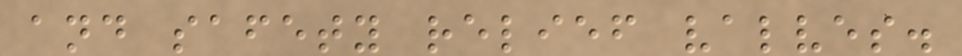and safety relief valves.
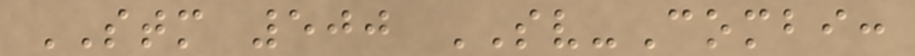STM 500 SV-Combi:
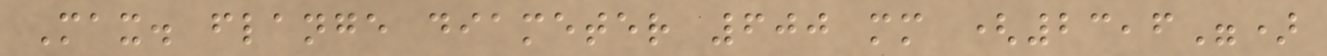Max. flange diameter 600 mm (23,6")
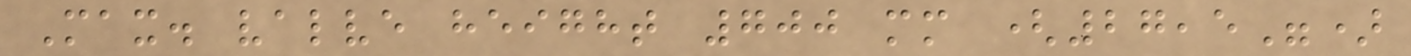Max. valve height 700 mm (27,5")
